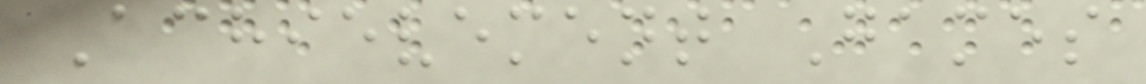Achievement Games
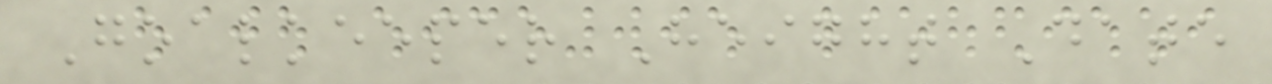Goalkeeper Height Date
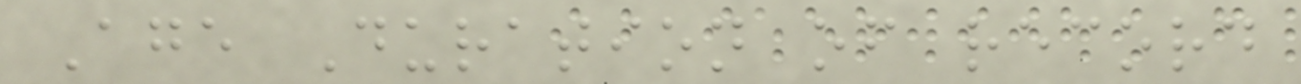Age Duration of record
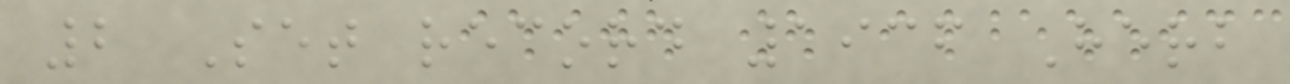2 Set record 1936 Herb
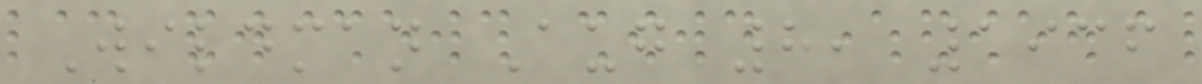Wildman Aug 8, 1936
